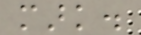mark.
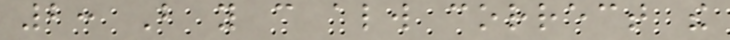2: But you can always correct the
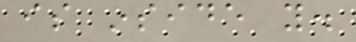is inside you.
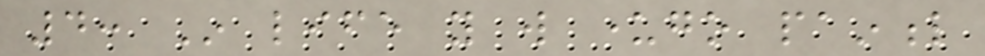4: In life you will undergo painful
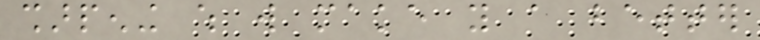sharpening which will make you a better
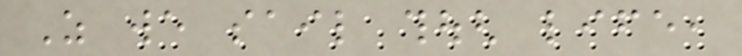As we sail though life,
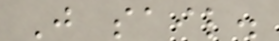Just sail.
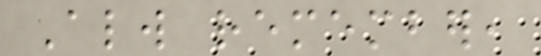Always remember,
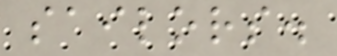sailors.
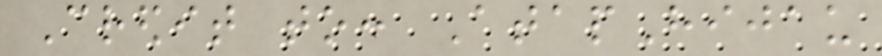Credit to: AtapHijau
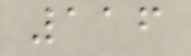116
